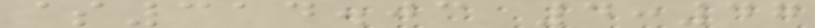$314.03 4:47
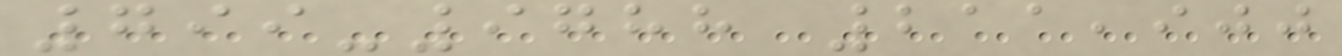799-9788 211,900
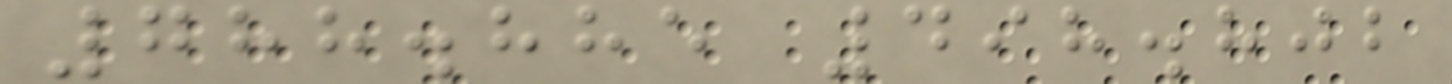788.885 498.802
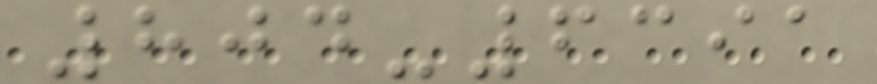804-6391
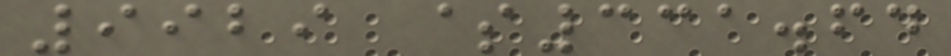9929 $331.64
